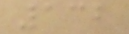132
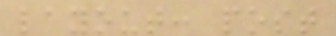layout: post
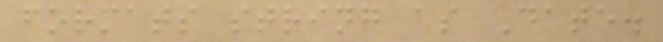formats string as Date.
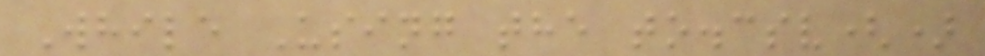While Using the to.csv()
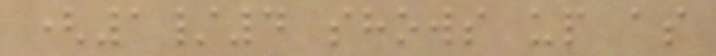(1/4 shows up as
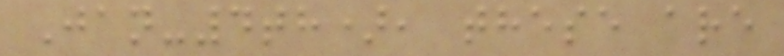Jan-4th), these are
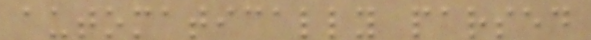automatically parsed
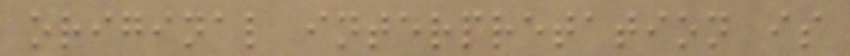original interpretation is
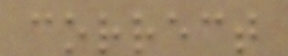correct
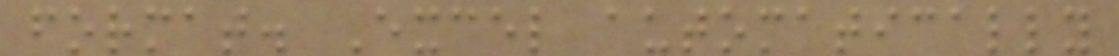format. Excel automatically
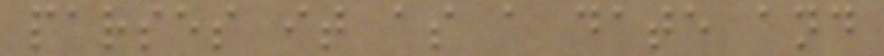parses it as a date and
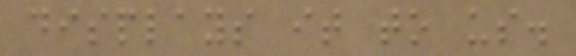displays it to us.
